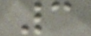3
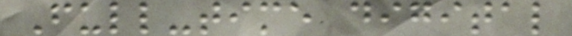Full-time digital
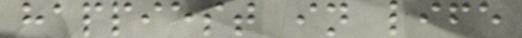happiest in life
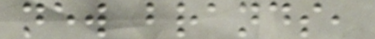new brands,
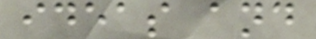ideas and
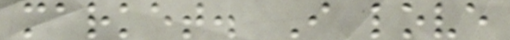market. I love
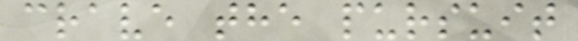crave the pursuit
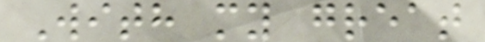With my great
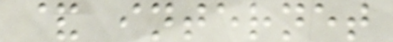& internet
